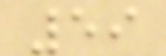59
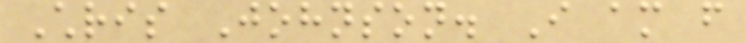Chris Johnson. I am from
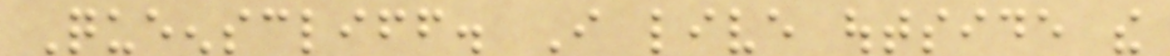Queenscliff. I live outside the
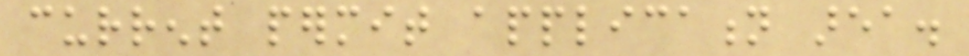current permit application area.
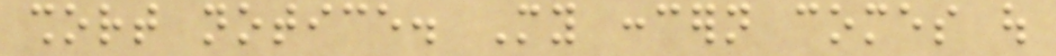short notice. My concern comes out
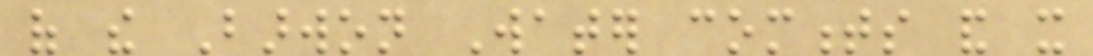of the Barwon Water comments and it
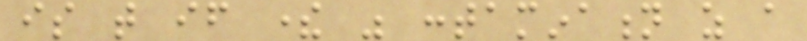is that if there was contamination as a
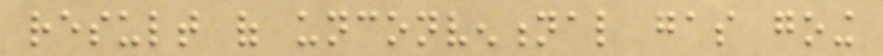result of unconventional gas going
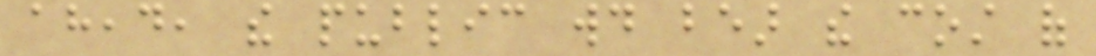ahead, the public would bear the cost of
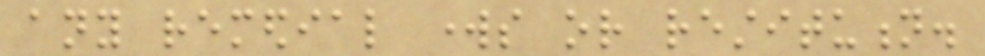any remedial works or restitution.
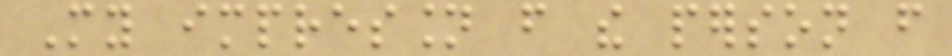My impression from the person from
